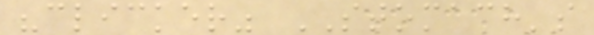"clicker" STOMACH's
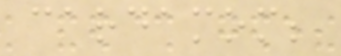cardamom;
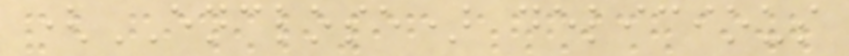(ENCLOSE) delicious
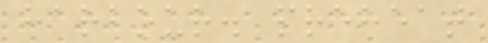harbour. preheat
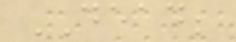DEAD;
